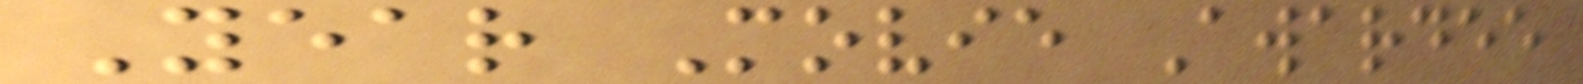Year Movie Awardee
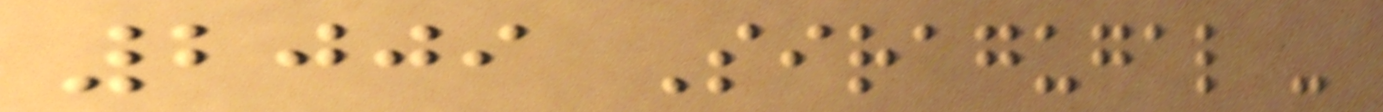2009 Siragugal -
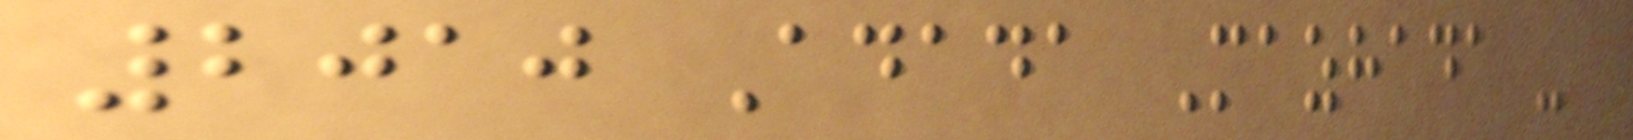2010 Adada Mazhada -
